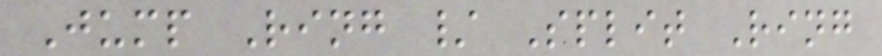Jump Ring / Split Ring
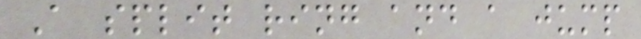A split ring and a jump
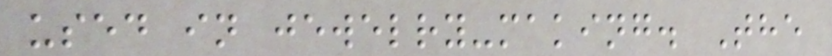used in jewelry-making. The
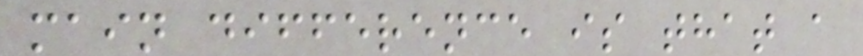main difference is that a
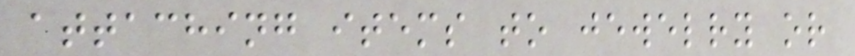attaching items to jewelry or
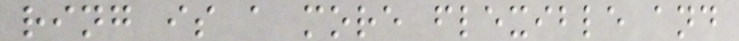ring is a more flexible and
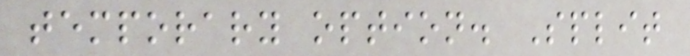temporary option. Split
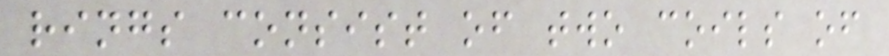rings consist of two coils of
